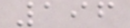196
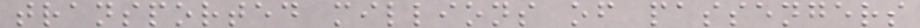transported millions of passengers
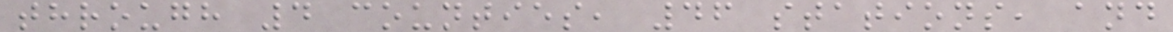through 4 counties, 46 stations, and
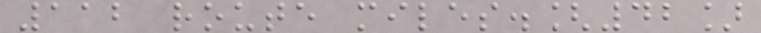112 route miles.[42]
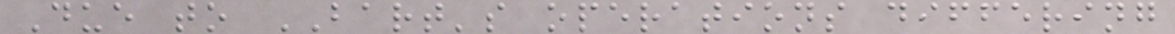Due to BART's operations differing
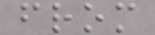from
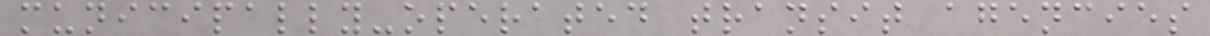municipally-operated transit agencies
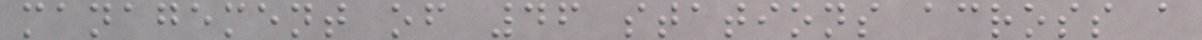management of 46 stations across a
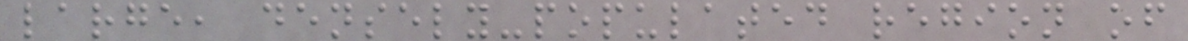large, densely-populated region of
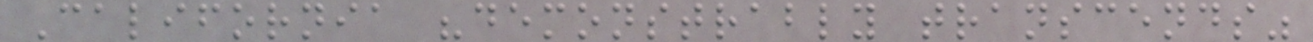California "demonstrably transcends"
